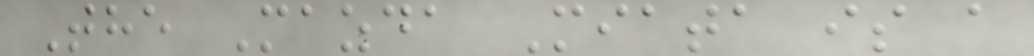The Mazda Miata is a
